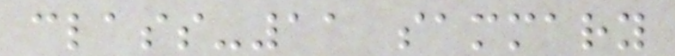class-11 sammary
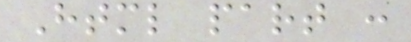Html part :
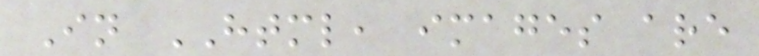In HTML, images are
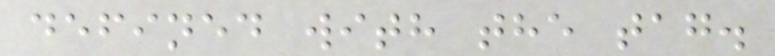defined with the tag.
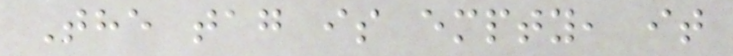The tag is empty, it
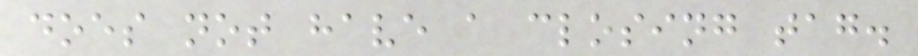does not have a closing tag.
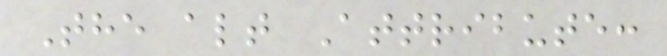The alt Attribute:
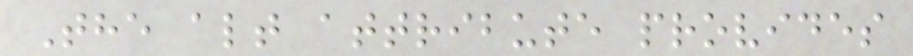The alt attribute provides
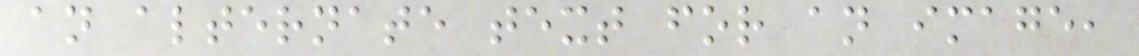an alternate text for an image,
